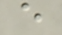e
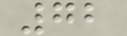72
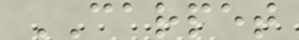CARPET
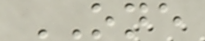ONE
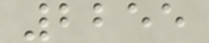2255
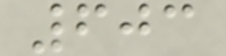603
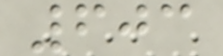603
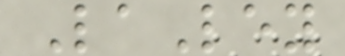LaLey
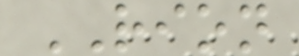RION
